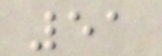51
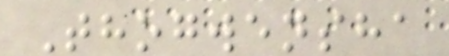Thogwensha
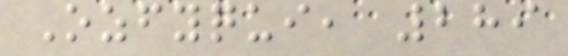Ozfyqui, 289
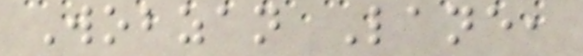Wobzan Lane,
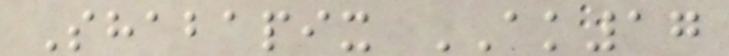Shabapix AK17
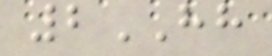2HH
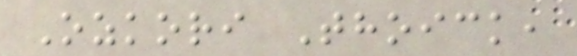Ozkori Thoick,
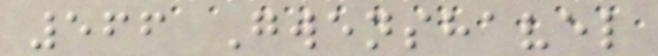566 Gwenshavel
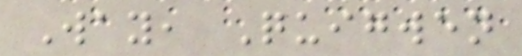Way, Quigwen
